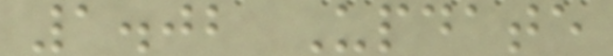1.02 Update
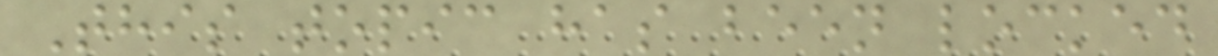This topic has been locked
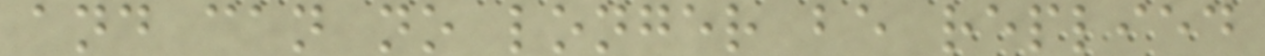and can no longer be replied
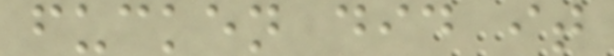fucken did it
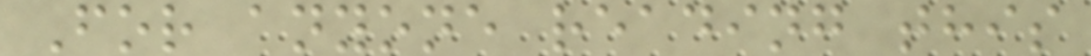For anyone reading this
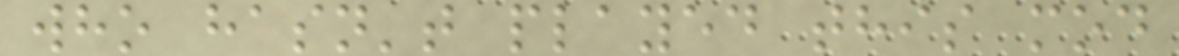who hasn't played this mod
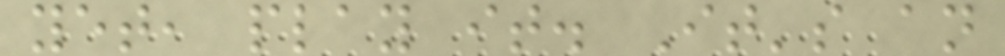yet, play it. It's an
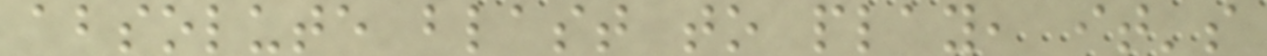absolute blast to play, it's
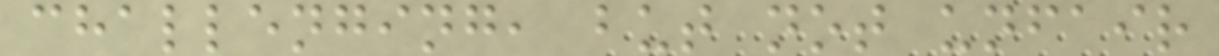challenging, but not unfair
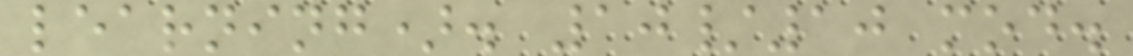learning). 10/10 mod.
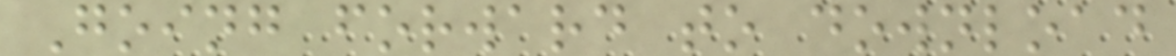Going forward to download
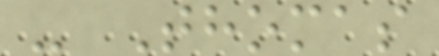- Thomas
